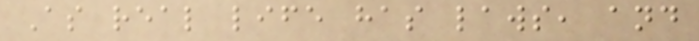As real life has laws, and
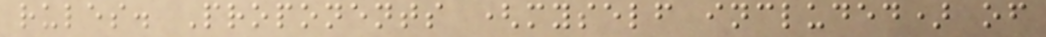rules. Proponents (myself included) of
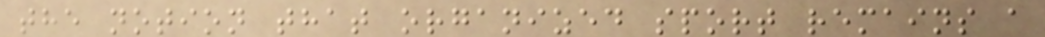the notion that organized sport remains a
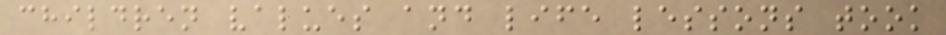children values and life lessons took
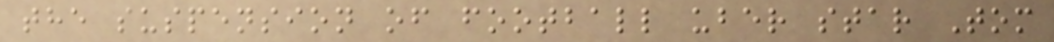the suspension of football uber star Tom
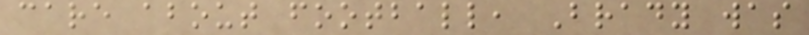care about football, Brady was
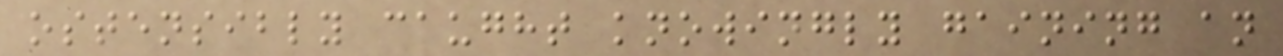ostensibly caught knowingly gaining an
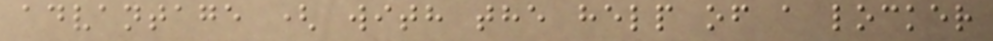advantage ( with the help of a locker
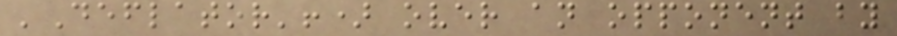'Deflator'!) over an opponent by
